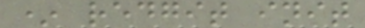* redgit init
